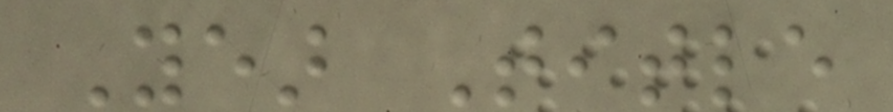Year Title
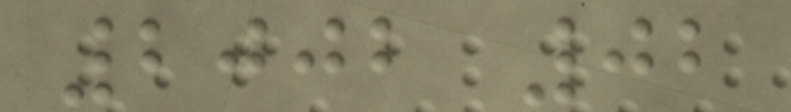2002 02
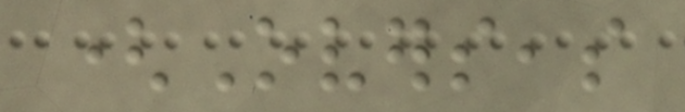(Overseas
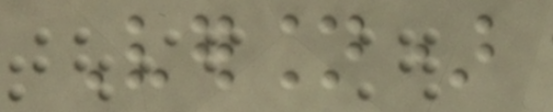Version)
